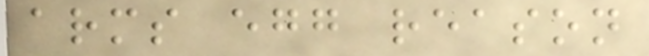arms egg reason
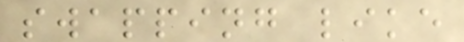swapping like
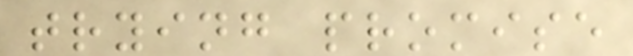trying promise
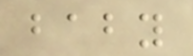baby
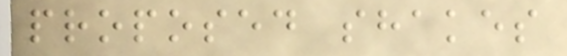proposed shakes
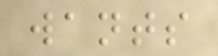wants
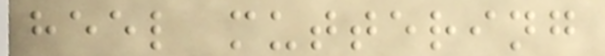heel muttering
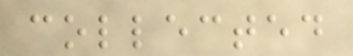collected
